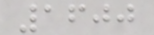1600
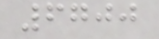6700
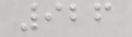926
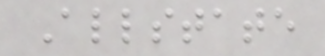Allstate
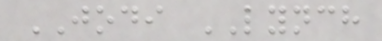JODI LYNCH
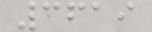3619
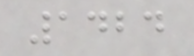1424
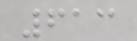613
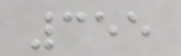355
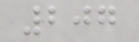207
